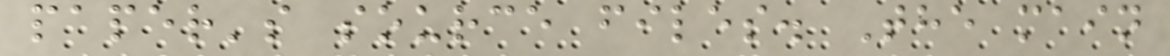paper's source files. The main
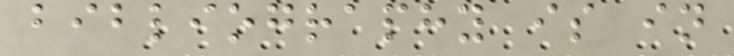bibliography is in
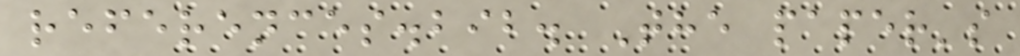references.bib. The paper's
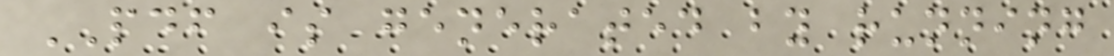PDF is generated by running
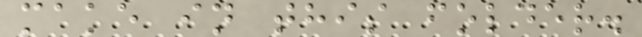make in this folder.
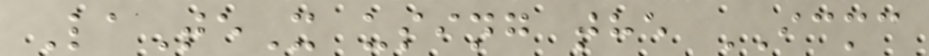LaTeX using the ICMC
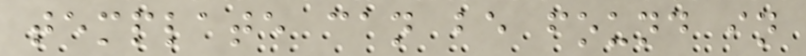template can be found in
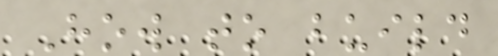How to build
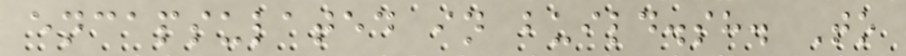encapsulated in build.sh. To
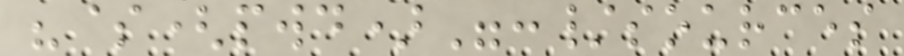"$(pwd)":/sources
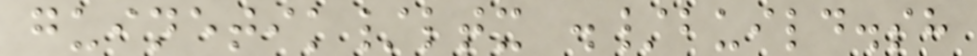guinetik/ltx ./build.sh
